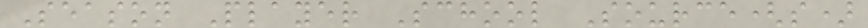Season Player School Source(s)
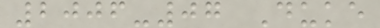2006-07 Duke
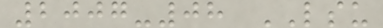2007-08 LSU
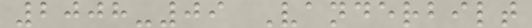2008-09 Vanderbilt
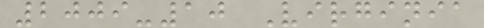2009-10 Virginia
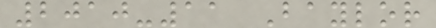2010-11 Baylor
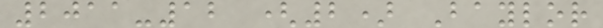2011-12 (2) Baylor
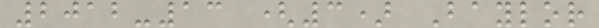2012-13 (3) Baylor
